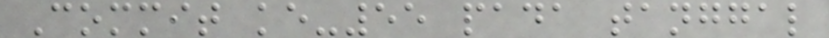Commit ke-55 pada tanggal
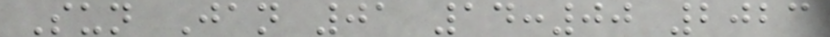Sun Jan 01 14:00 2023
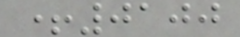+0100
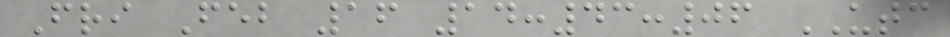Fri Feb 16 14:43:06 UTC
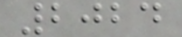2024
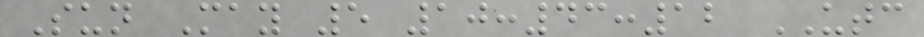Sun May 5 10:43:12 UTC
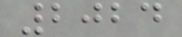2024
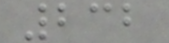232
